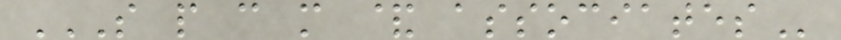S P C M & ASSOCIATES
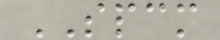SPCM
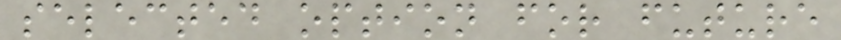selected option for future
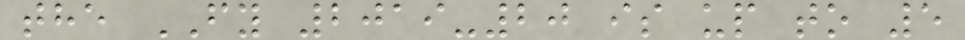the FY 2019-20 is up to 5
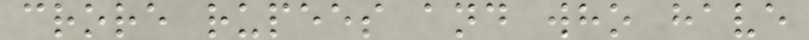crore rupees and who have
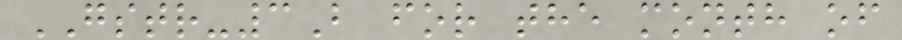GSTR-3B for the month of
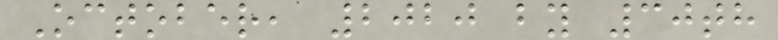October, 2020 by 30th
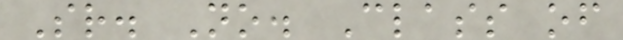Sr. No. Class of
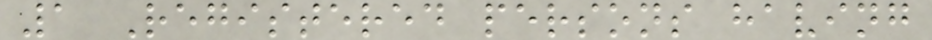1 Registered persons having
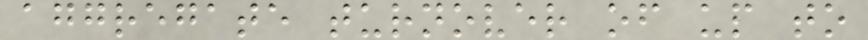aggregate turnover of up to
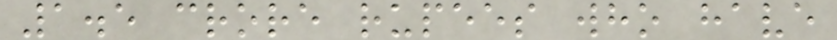1.5 crore rupees who have
